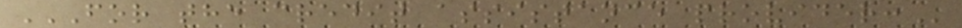FOR THE CREDIT ASSISTANCE PROVIDER:
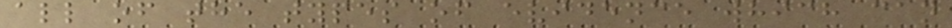all of the types of evidence which can
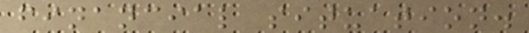financial situation.
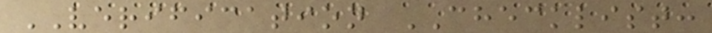VERIFICATION CHECKLIST:
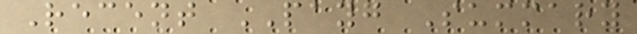Recent PAYG Summary
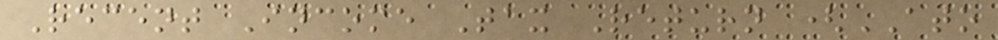Recent Income Tax Return (ATO
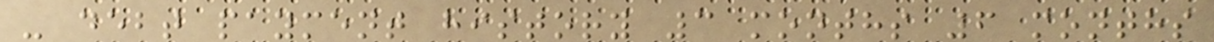- debt payment history 3 months 6 months
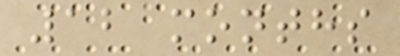12 months
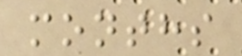months
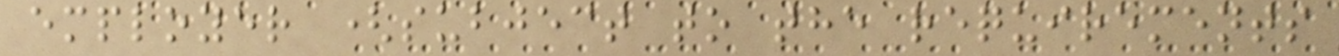employer (subject to the requirements
